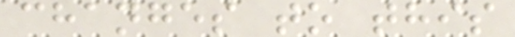changes to this
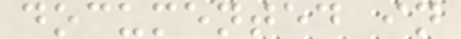documented in
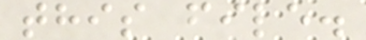this file.
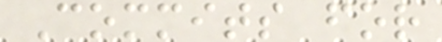Commits for
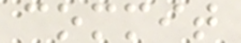commit
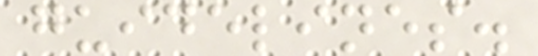guidelines.
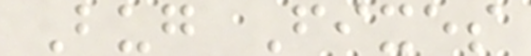Bug Fixes
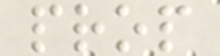prop
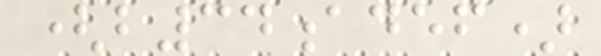(b34adef)
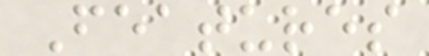Features
